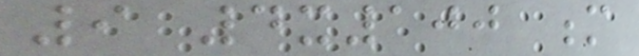9 4x100 m
